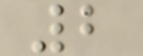2
